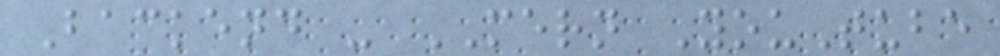Backend - MERN YouTube
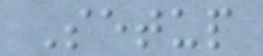Setup
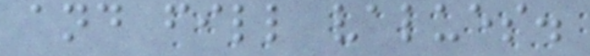and fill values.
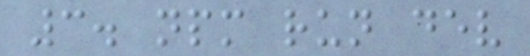3. npm run dev
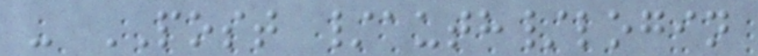- POST /auth/login
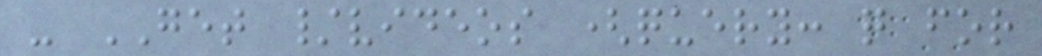- GET /videos (query: q for
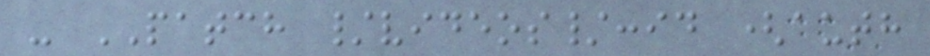- PATCH /videos/:id (auth
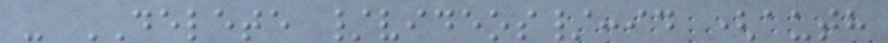- DELETE /videos/:id (auth
